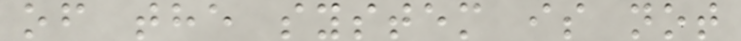of the system is not
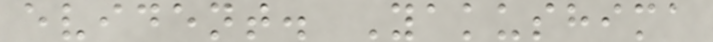evident. Yakushima
